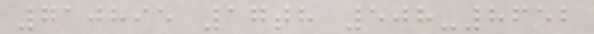710895 17th 508-8652
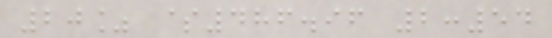20% $486.96 2:54
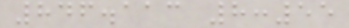846.113 8:55
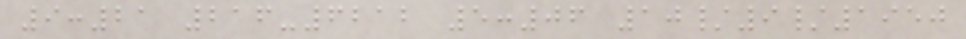9:21 216-6212 5:06 10/9/1950
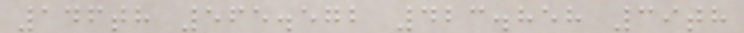146th 565.572 423.858 39th
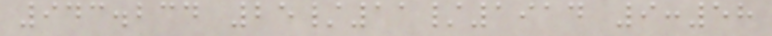943.234 25/11/1914 9:58
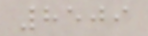8509
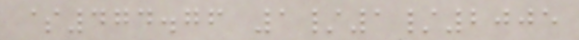$474.76 1/1/2005
